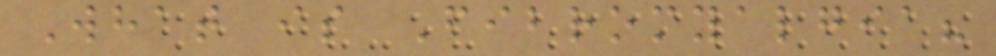What is Fibromyalgia?
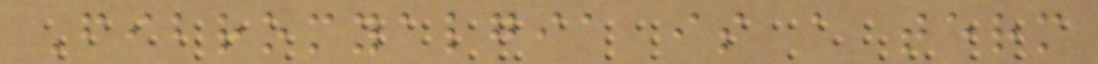Fibromyalgia is a term
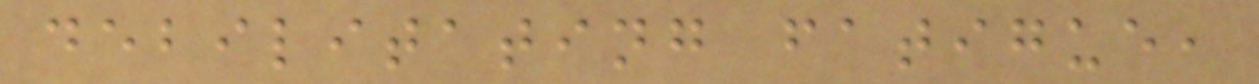debilitating fatigue,
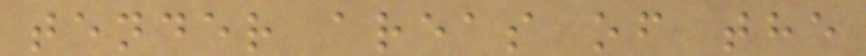tender areas of the
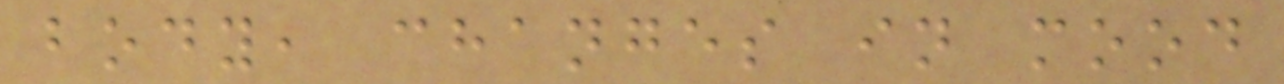body, changes in mood
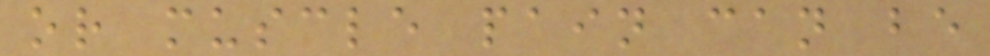or muscle pain can be
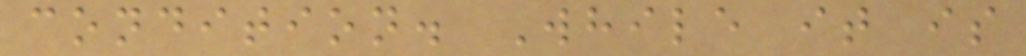condition. While it is
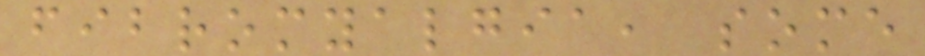fibromyalgia, some
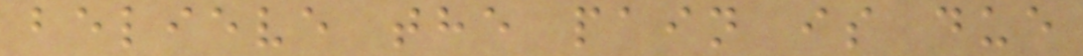believe the pain is due
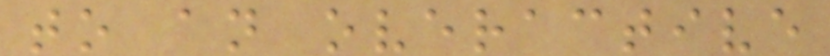to an overactive
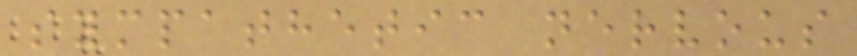sympathetic nervous
